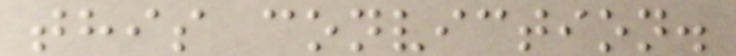this conviction.
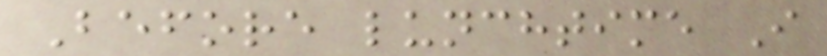Before lunchtime I
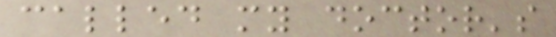called my doctor's
